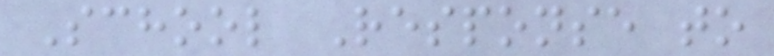School Response to
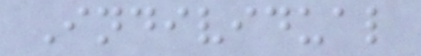Individual
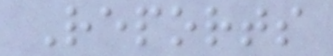Reports
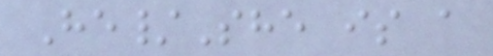He/She is a
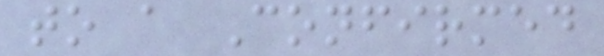to a Confirmed
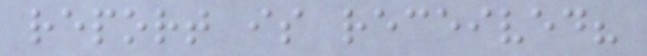report is received?
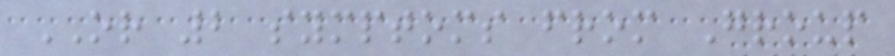OR 2 symptoms from Group
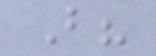B?
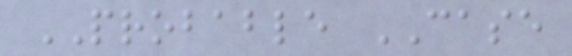PROBABLE CASE
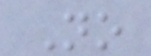No
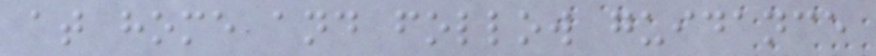at home and follow guidance
